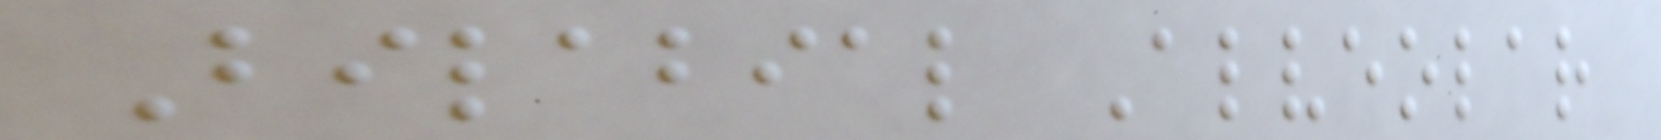Bilabial Alveolar
